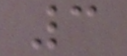3
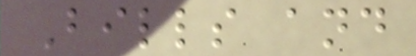Bills and
